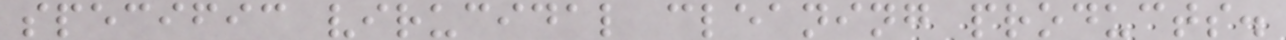specific virucidal cleaning products.
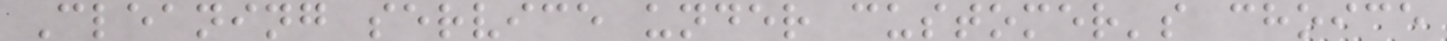Cleaning service under customer's choice
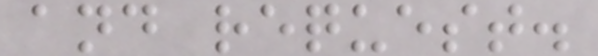and request.
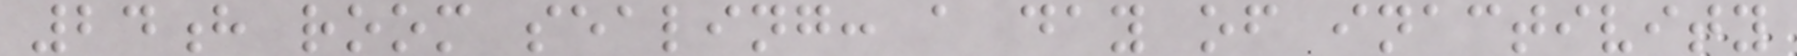24h room sealing: a day of inactivity
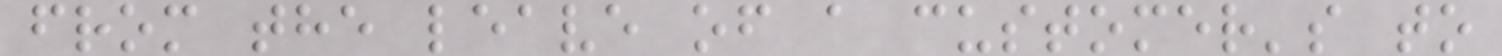from the leave of a customer's to
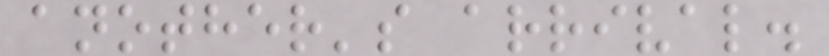another's arrival.
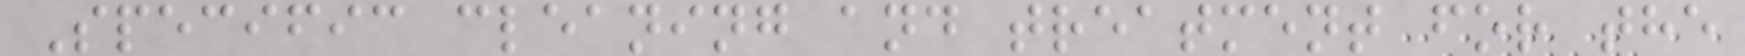Specific cleaning and treatment for the
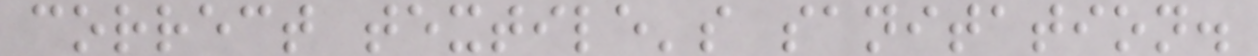correct textile's sanitation.
